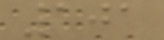101
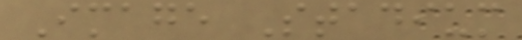Image Stadium
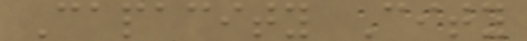Capacity City
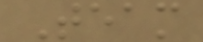Team
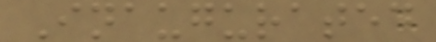Inaugurated
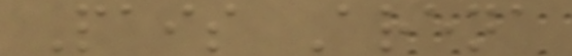Pais Arena
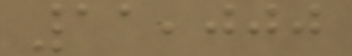11,000
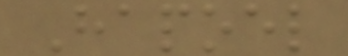Hapoel
